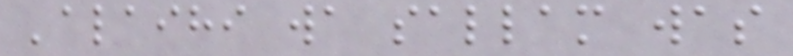'alaihi wa sallam was
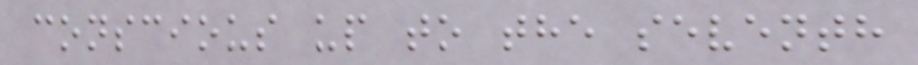conscious up to the seventh
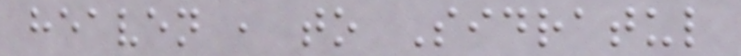heaven , to Sidratul
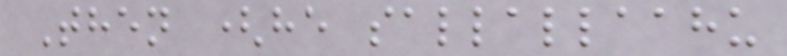Then (he sallallaahu
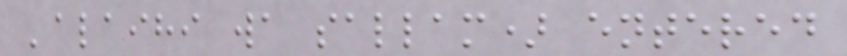'alaihi wa sallam) entered
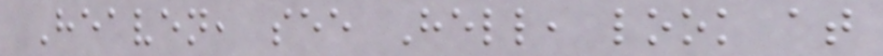Heaven, see Hell, look at
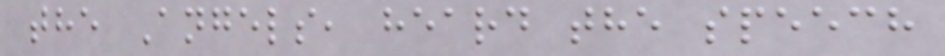the Angels, heard the speech
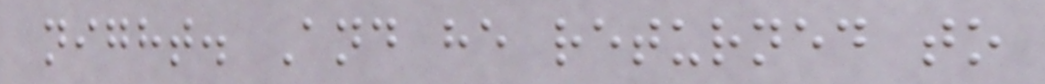night. And he returned to
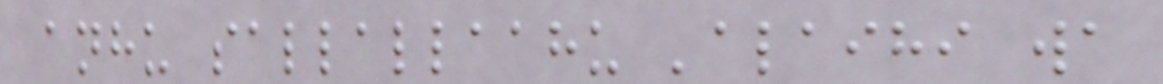anhu sallallaahu 'alaihi wa
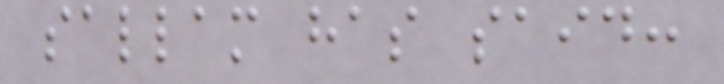sallam has said:
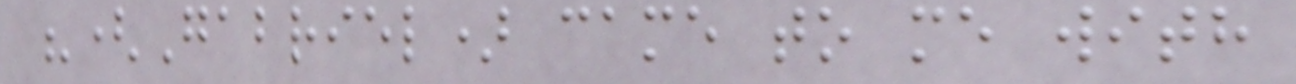"(Gabriel) came to me with
